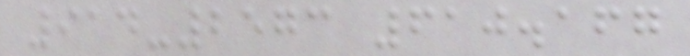914-2573 610.167
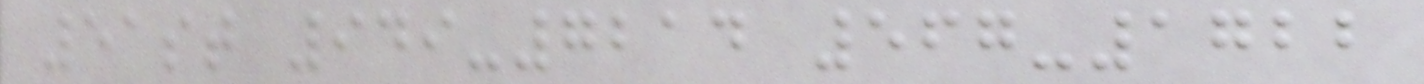51st 949-7214 567-1722
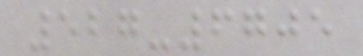527-6705
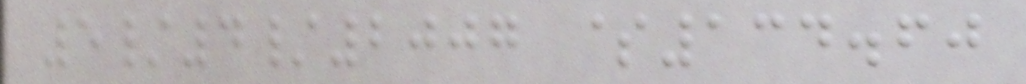5/4/2007 $134.60
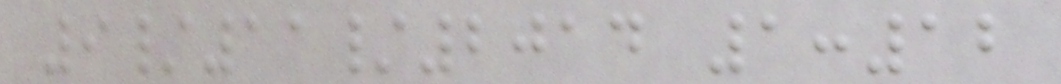9/11/2014 1:12
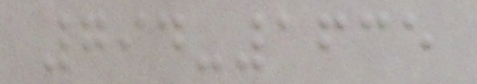794-1635
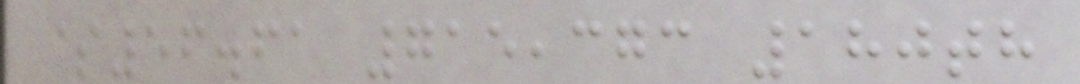$56.61 715,373 180th
